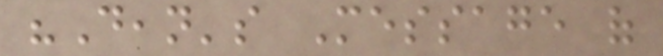"Dean's Message of
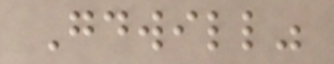Goodwill"
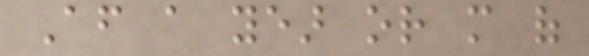After a year or more of
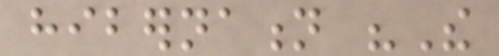hibernation "The
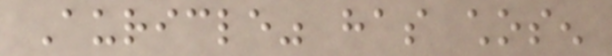Auricle" has chosen
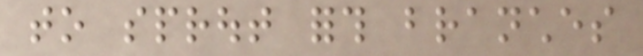to sprout forth branches
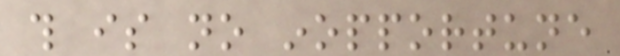this is no inopportune
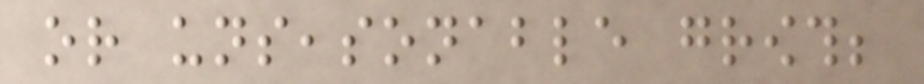or unseasonable growth;
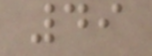49
